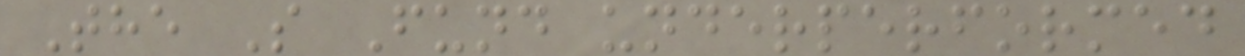The S Fund underperformed
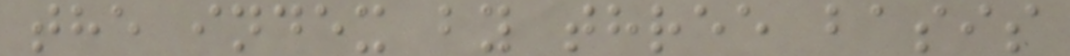the index by three basis
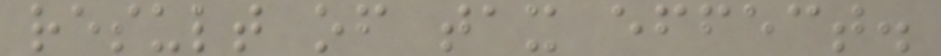result of tax effect.
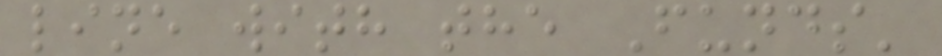line with the Funds'
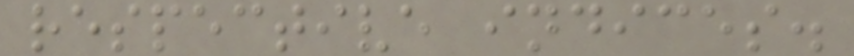respective indices.
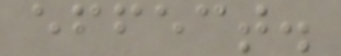effect.
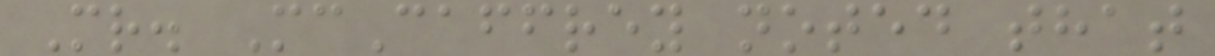Mr. McCaffrey noted that
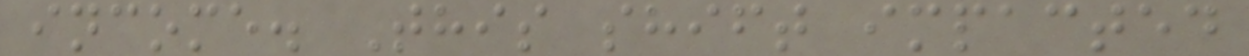income. This shift impacted
